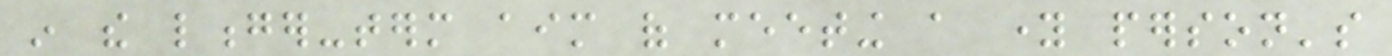in the longer-term aim of meeting a young person's
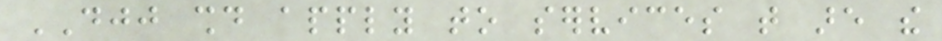DJJ should apply to services that are the
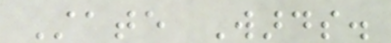State Wards.
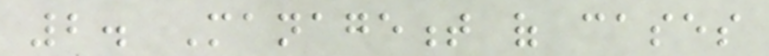2. Management of cases
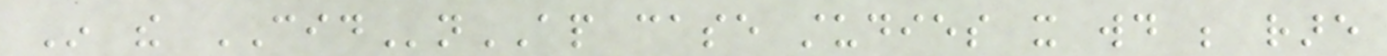In the CIDnAP case studies it would be rare
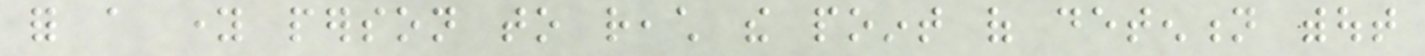for a young person to reach the point of detention without
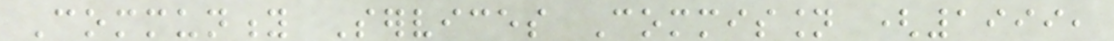Community Services Commission (1999,
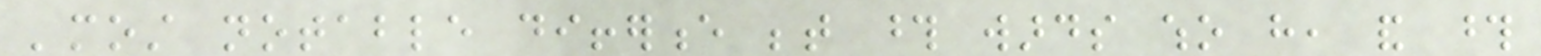'most notable difference between those wards who have, and those
